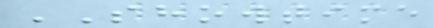SHOWTIME
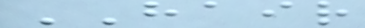HAIR
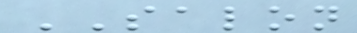SALON
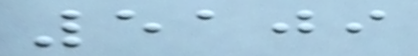5109
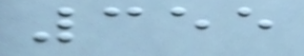355
